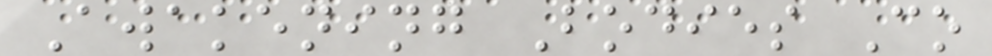Awakening Bodies Co
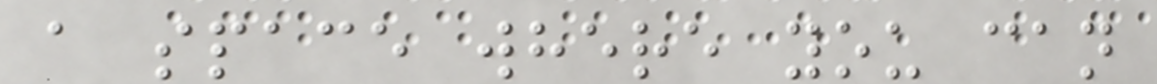a space where you can
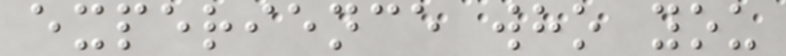experience who you
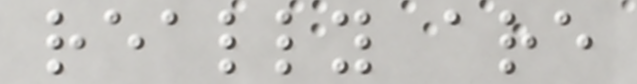really are
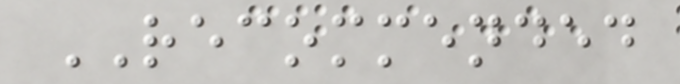RECOMMENDED
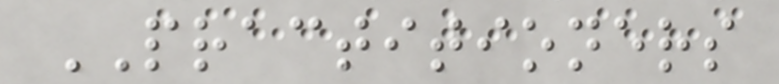PRACTITIONERS
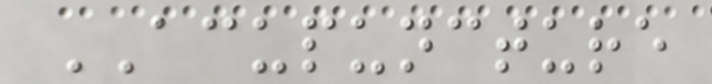ACUPUNCTURE
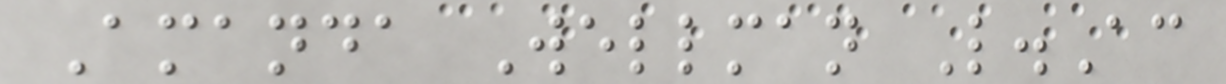Amanda Wellman L.Ac
